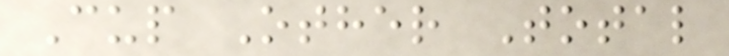Cup Other Total
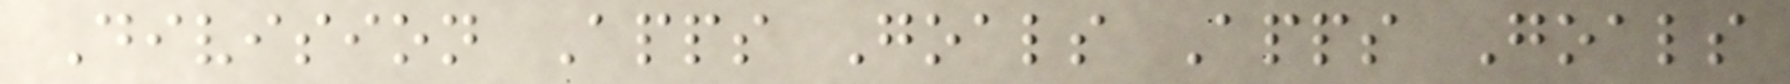Division Apps Goals Apps Goals
